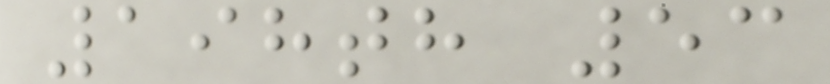198th 53
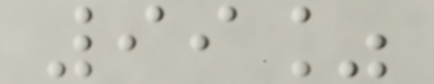99%
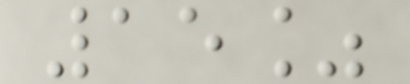15%
